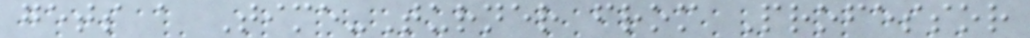gets a Time-Turner from Professor
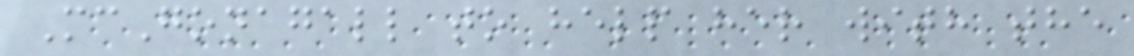McGonagall to help her with the
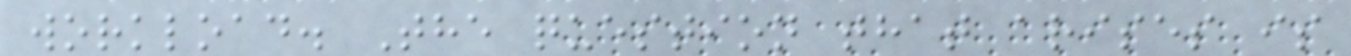workload. The question that arises is
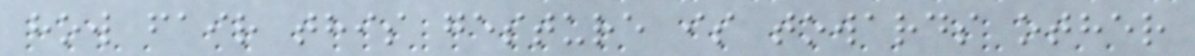how fair this gesture is towards other
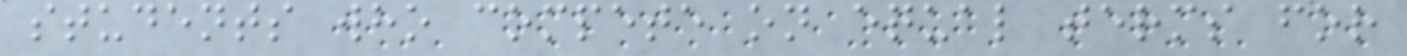students who compete on equal terms for
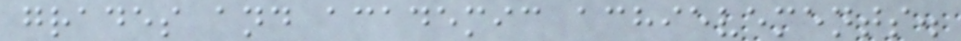grades and academic achievements.
